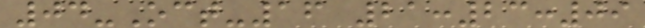04-Oct-16 21:23:09
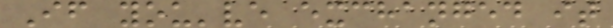If you've exchanged it
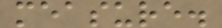measure.
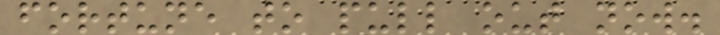fortune to pull out now.
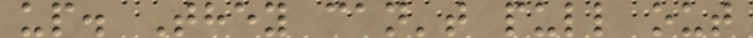up. They can't pull out
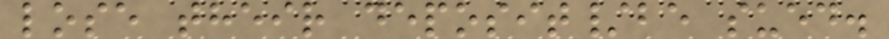lose their deposit/be sued.
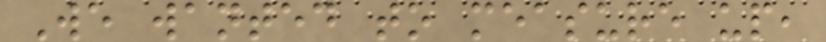We wanted to measure up,
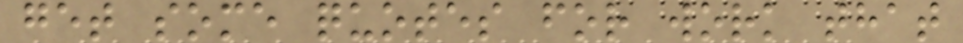get some quotes for work that
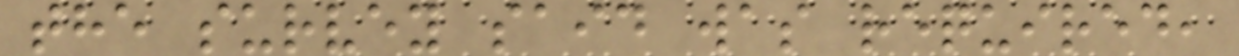the survey said was required,
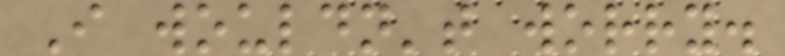I wouldn't worry.
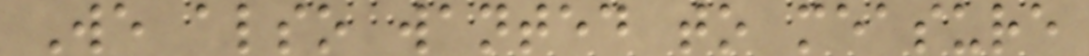We also wanted to measure
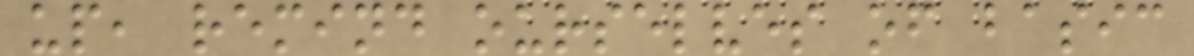up, remind ourselves of basic
